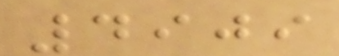4909
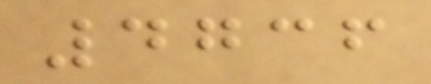4736
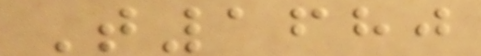T1680
